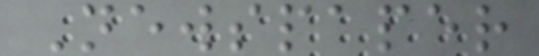Newspaper
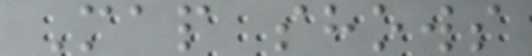Map shows
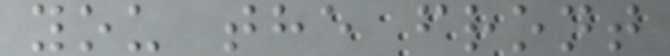you the front
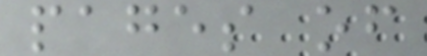pages of
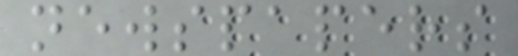newspapers
